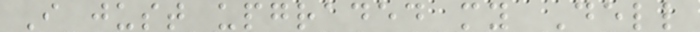I just upgraded my Dell
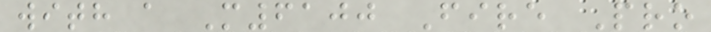with a M6100 Fire Pro
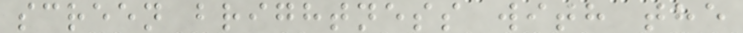screen brightness with the
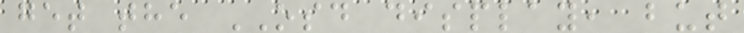get the OSD display, but
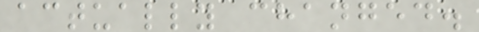actually changed.
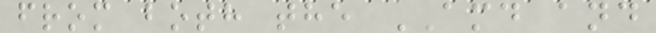from both the AMD and
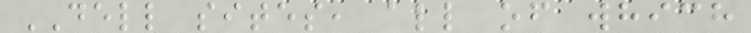DELL sites, all of which
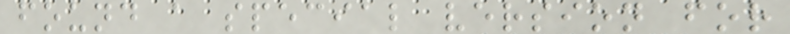found a special version for
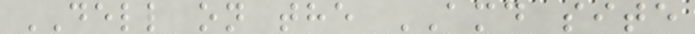DELL on the AMD site
